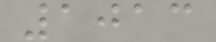1013
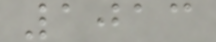1013
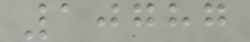10787
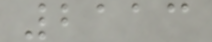2113
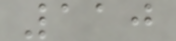110
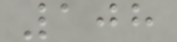108
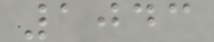1043
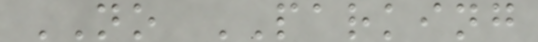NO PARKING
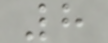8
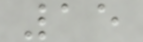15
